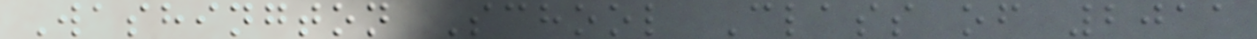Washington School Class of 2011
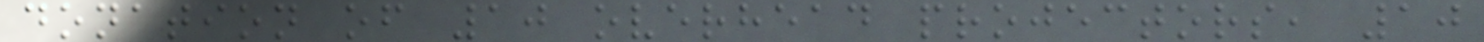donation of 10 overhead projectors, 10
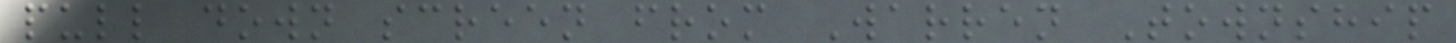pull down screen from Warren Township
